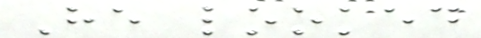He looked
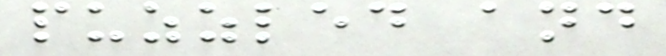puzzled and
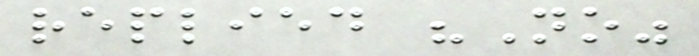replied "No"
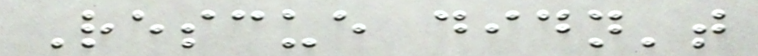Rescue didn't
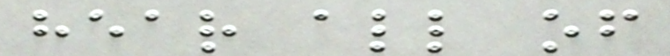hear all of
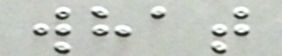what
